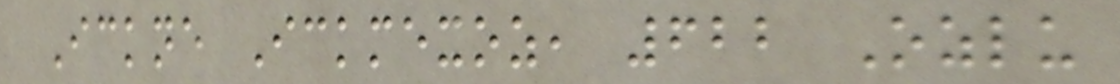Ickne Ickmexoz, 622 Ozlu
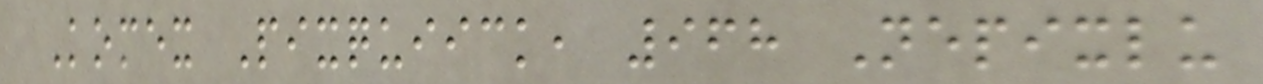Komex Pixquiick, 968 Nepixlu
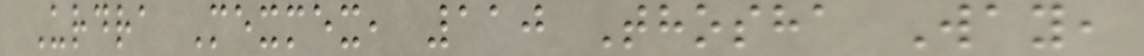Urdra Mexmex, 110 Thosha Way,
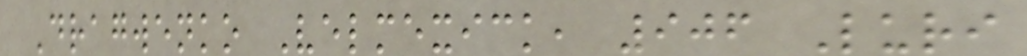Dragwenko Velmexick, 906 Luri
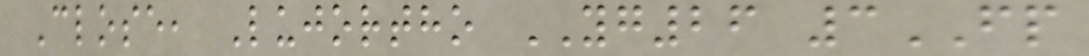Close, Lujortho YG26 3FP
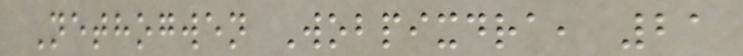Nethogwen Wobpixdra, 21
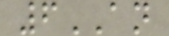6AN
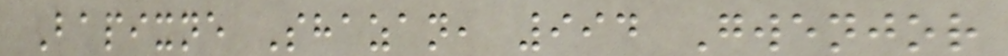Bapixne Shazan, 994 Gwenjor
